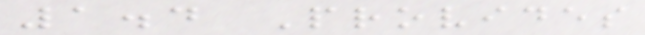1.4 Provides
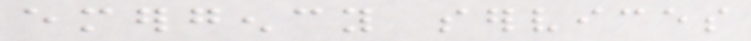emergency services
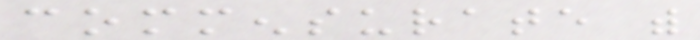commensurate with
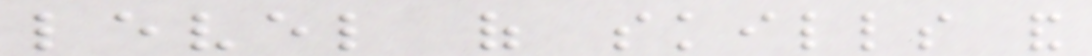level of skills and
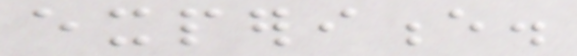experience.
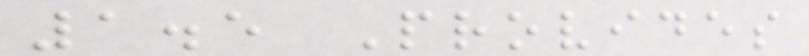1.5 Provides
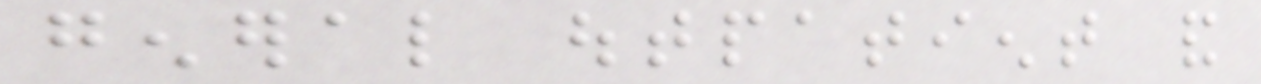general outpatient and
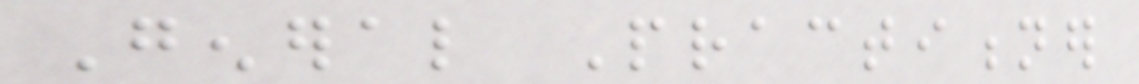General Practitioner
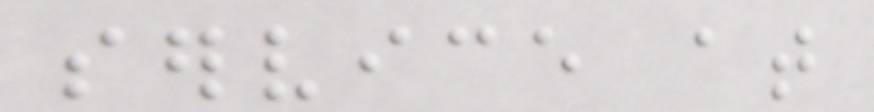service at
